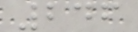246
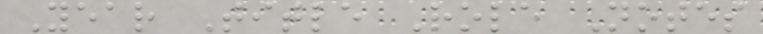Year Title Role Notes
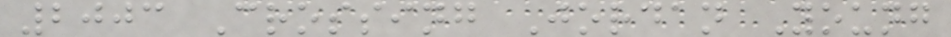2003 Crossing Jordan Young
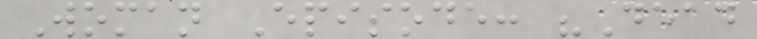Woman Episode: "Dead
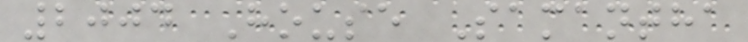2004 House Samantha
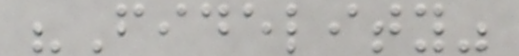"Fidelity"
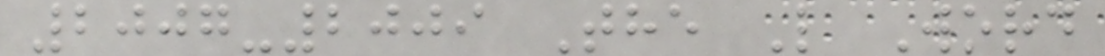2007-2009 The L Word
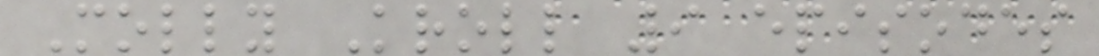Molly Kroll 9 episodes
